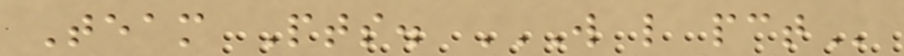Team Pts. W L PCT
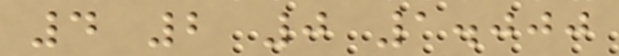4 2 0 1.000
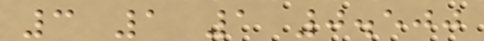3 1 1 0.500
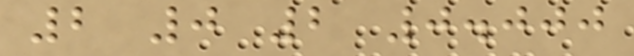2 0 2 0.000
